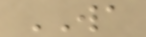WA
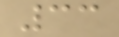33
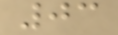03
